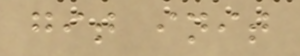git init
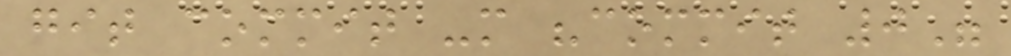git commit -m "commit 0"
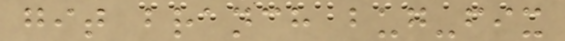git branch bug-fix
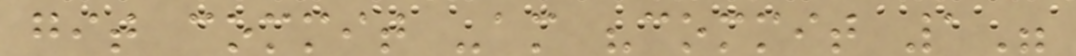git commit -am "commit 1"
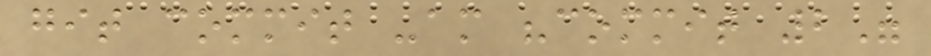git commit -am "commit 2"
